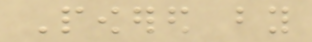Powered by
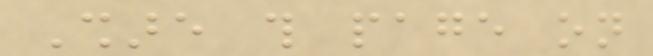Share this page on
